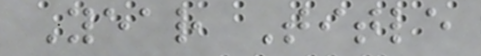Year Title
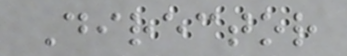Director
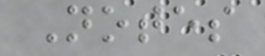Notes
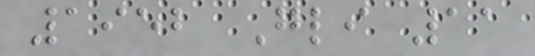1952 Gli 11
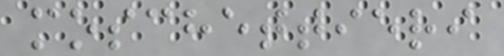moschettieri
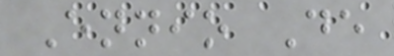Ennio De
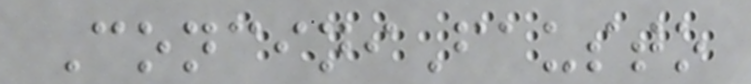ConciniFausto
